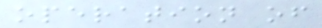operation of
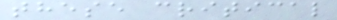these critical
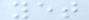yet
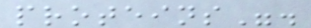proteins".
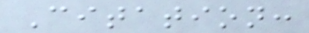Citation:
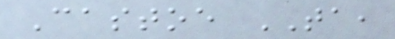Castoe TA,
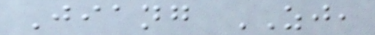Jiang ZJ,
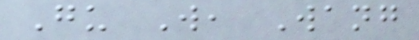Gu W, Wang
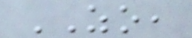ZO,
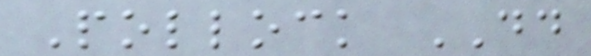Pollock DD
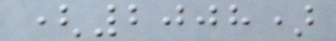(2008)
